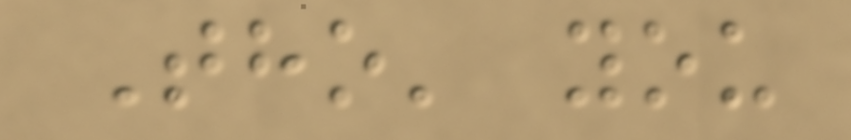Tho' you
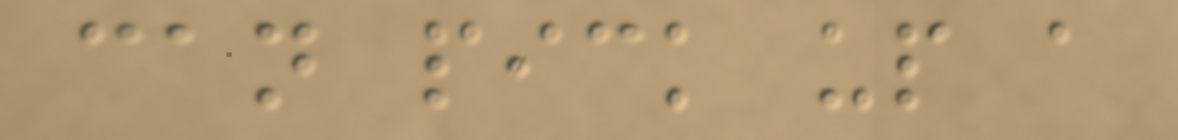can pick up a
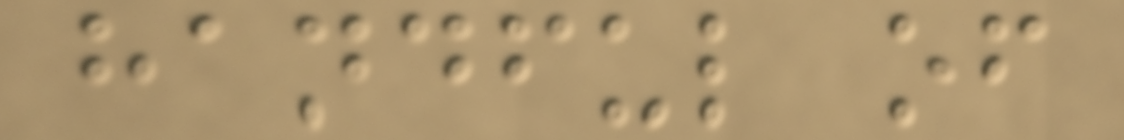handful of
